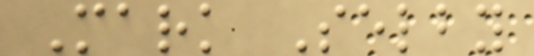Mark Selby
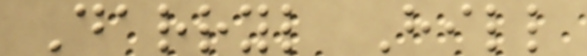Darryl Hill
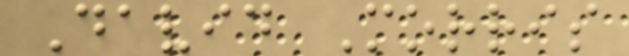David Morris
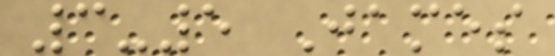3-5 James
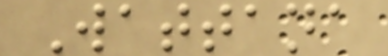Wattana
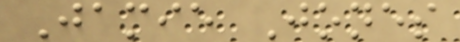Jamie Jones
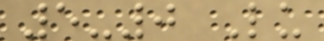5-0 Lu
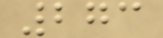273
